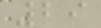29
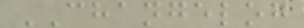CHANGELOG
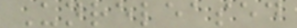Unreleased
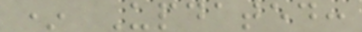* Updated:
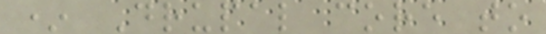* Drupal core to
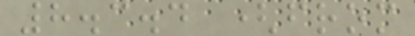8.3.4 (from
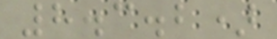8.3.2)
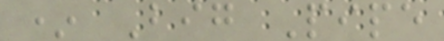* Big Pipe
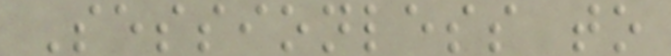Sessionless to
